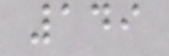149
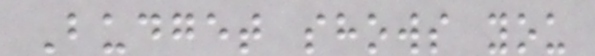Budget shows you
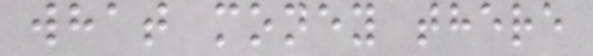what money there
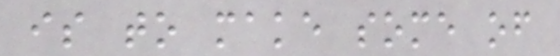is to make some of
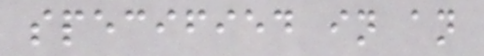specified in an
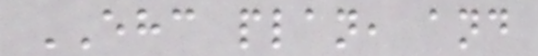EHC plan, and
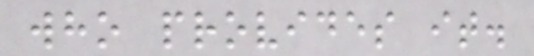who provides it.
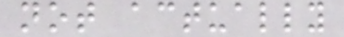not actually
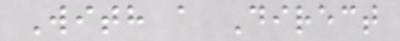With a Direct
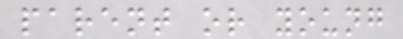parent or young
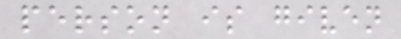person is given
